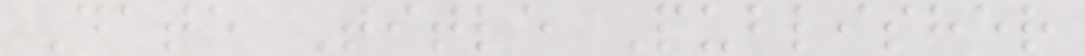Date Title Publisher
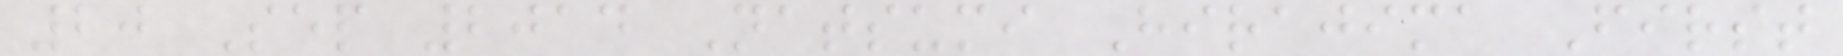20 Sep 2014 Natsumi Hirajima First
